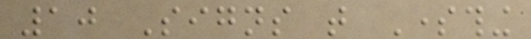10 Signs that Something
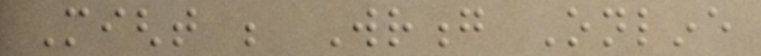Might be Wrong Online
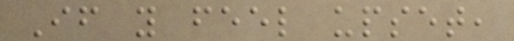If you feel upset,
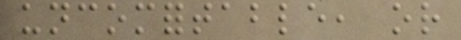uncomfortable, or
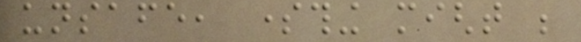unsafe, something might be
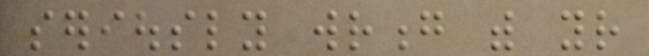seriously wrong with your
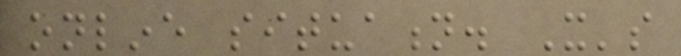online situation. It's
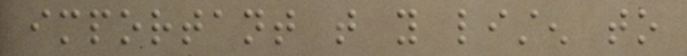important that you listen to
